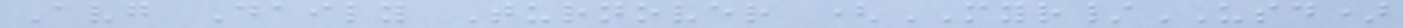Avg Daily Turnover (MYR/USD)
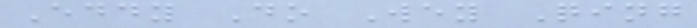Eddy Do Wey Qing
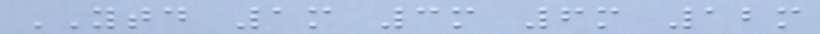YTD 1m 3m 6m 12m
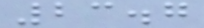23.7
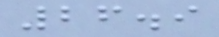26.9
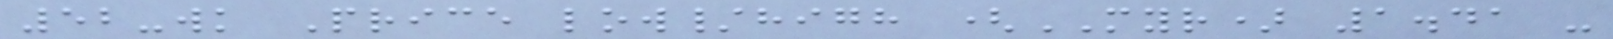52-wk Price low/high (MYR) 1.41 -
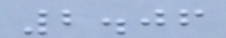2.06
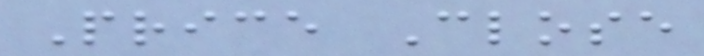Price Close
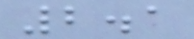2.1
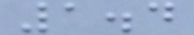1.4
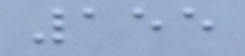155
